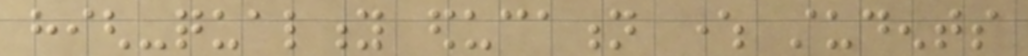high-quality education where students
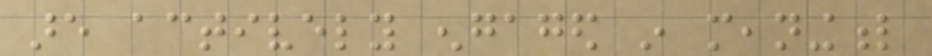are actively engaged in meaningful
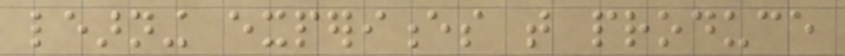learning experiences that produce
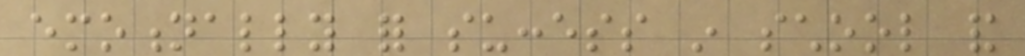emotionally for success in school and
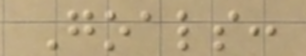Goals:
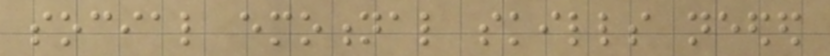social emotional skills needed
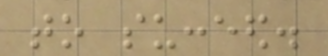to succeed.
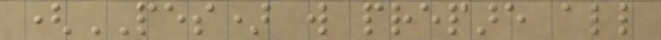(PES) will prepare all
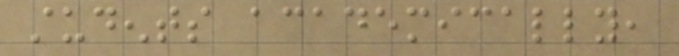students academically,
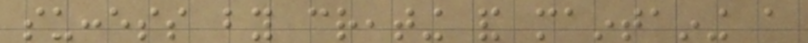success by creating and maintaining a
